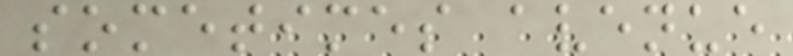sometimes avenue
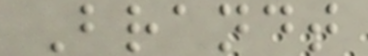Brandt
